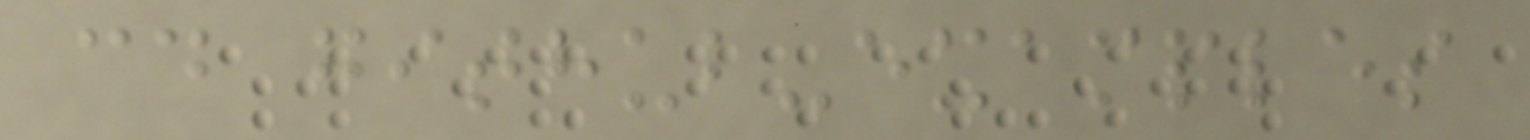cd github-examples
